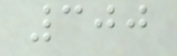300
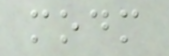modm
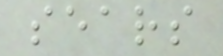sears
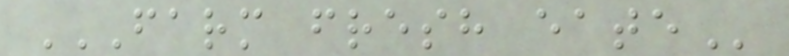FARM FRESH EATE
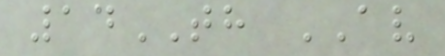14TH AV
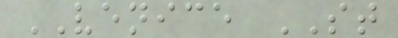VENICE ST
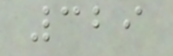329
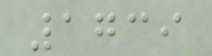1739
